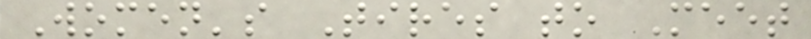Women's Tires to Meet
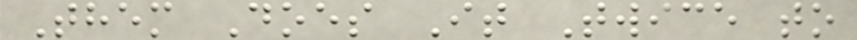Them Does It Twice to
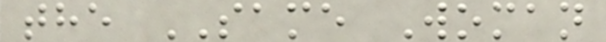the SAME Woman
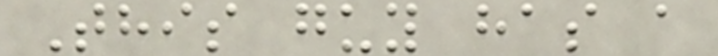This guy has a
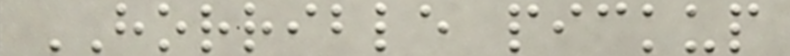HORRIBLE pickup
